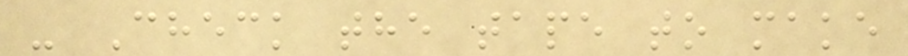- Check the tape to make
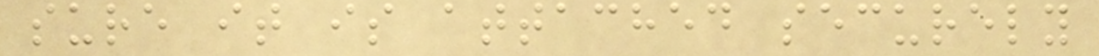sure it is attached securely
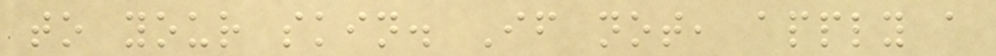to your skin. If not, apply a
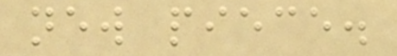new piece.
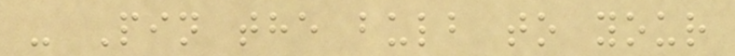- Pin the bulb to your
